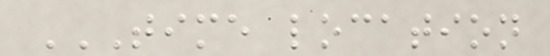TIME LOCATION
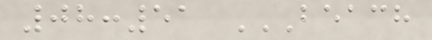08:51 BEACH
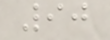90
